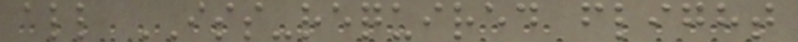all ISS-required flight
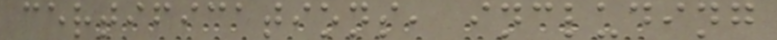certifications, including
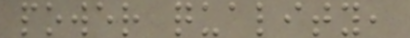power quality,
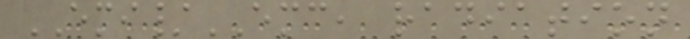EMI/EMC, radiation
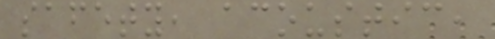safety, acoustic,
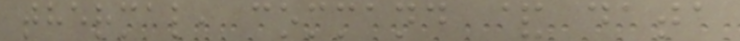thermal, command & data
